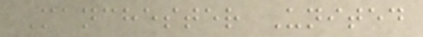Manchester United
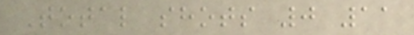Total shots 0 11
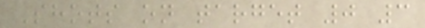Shots on target 0 3
